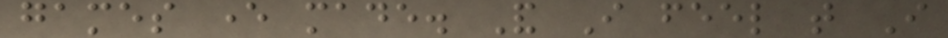games ever made. And I feel that I
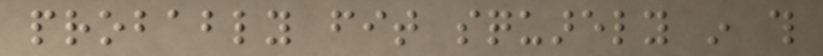probably fit squarely in this
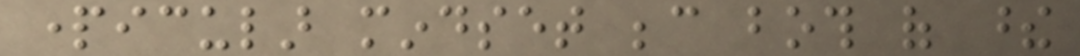particular mindset because both of these
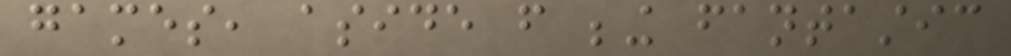games, aside from being fantastic
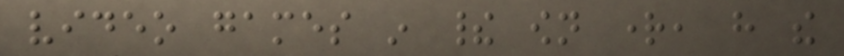video games in their own right, have the
